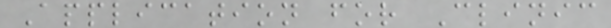Application for Clinic
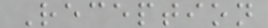Reception
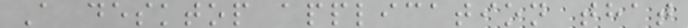A desktop application that
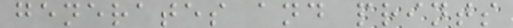generates and prints
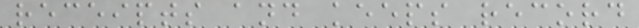receipts and keeps record
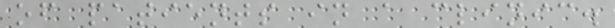of patients in a clinic.
